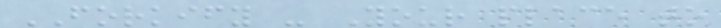FORKIFY - Your place to
